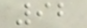92
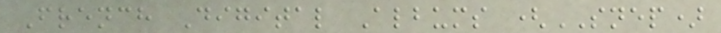French Digital Albums (SNEP)
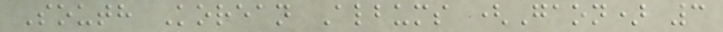South Korean Albums (Gaon) 3
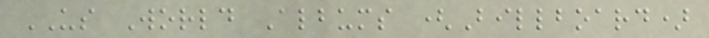US World Albums (Billboard)
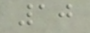10
